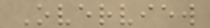Overview
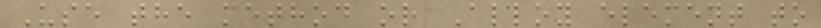Use the method or Alloy element to
